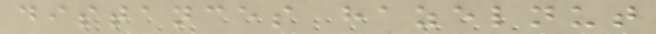distances hazelnut
